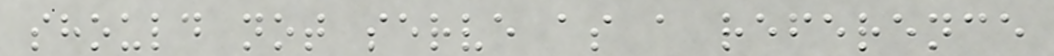should not serve as a reference
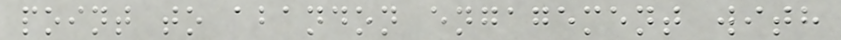point to abandon engagement with
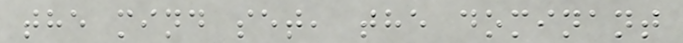the mind set, the dominant
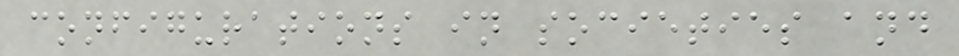configurations in societies and
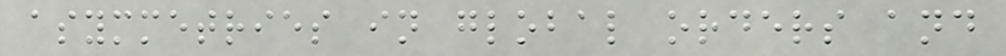asymmetries in global orders and
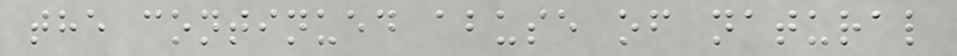the continued abuse of natural
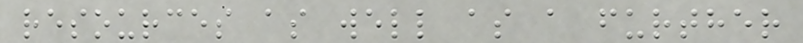resources as well as a further
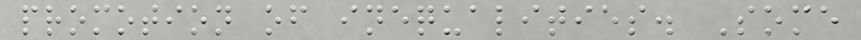promotion of inequalities. Some
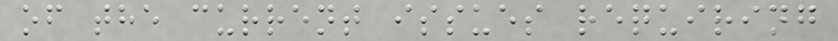of the current issues requiring
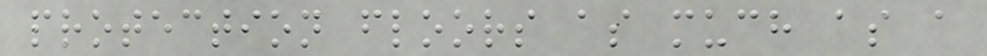protection floors as much as a
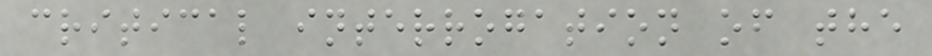critical interrogation of the
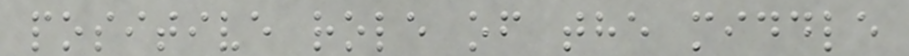positive role of the middle
